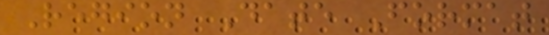Region Date Format
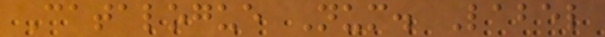Catalogue Num. Label
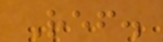Ref.
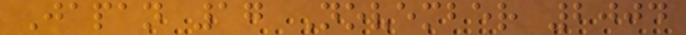Japan 17 November 2004
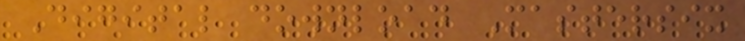Digital download Mastersix
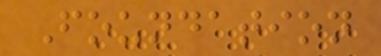Foundation
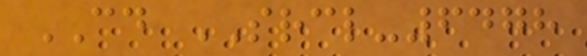CD SRCL-6478
